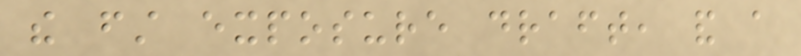the first exposure draft, and a
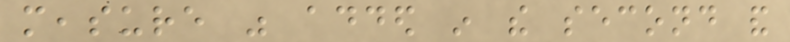measure was added in the second and
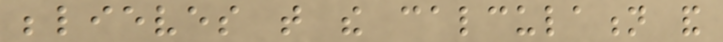believes that the calculation and
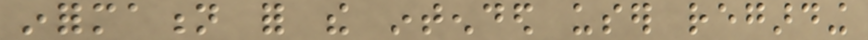information for the intended user regarding
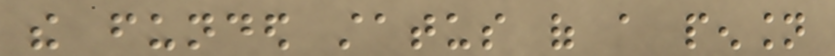the funded status of a pension
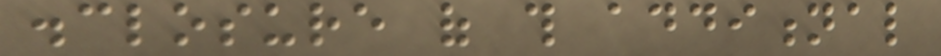disclosure of this additional
